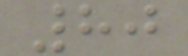80
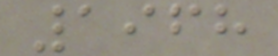1968
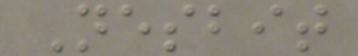Nesbit
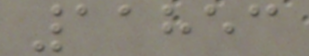11853
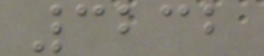3232
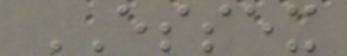ESSEX
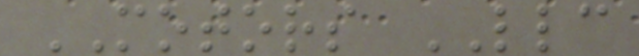MOTORS LLC
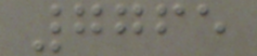7765
